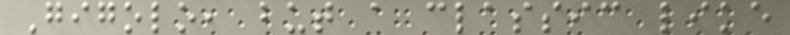Gigolo, but a classic like
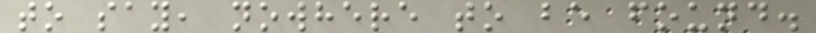to say, nowhere to be found.
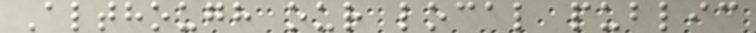Although our local public
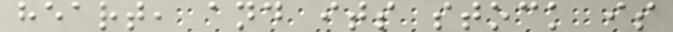heart, and its stock is
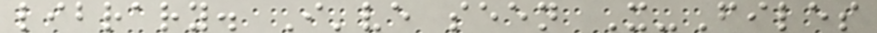library. I've seen X-Files
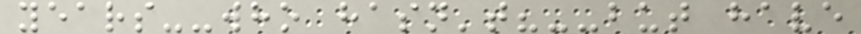years--who hasn't?--but have
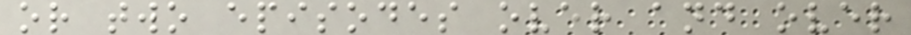or two episodes over and over
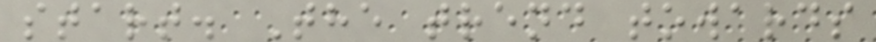start. The trend towards
